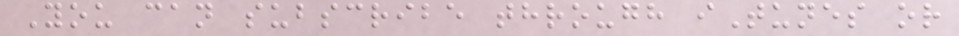You can subscribe through iTunes or
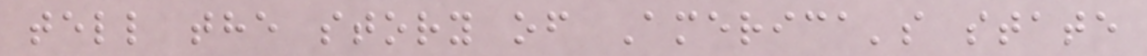tell the story of America's state
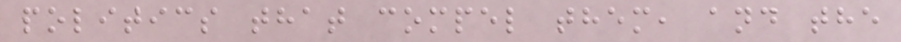politics that compel them, and the
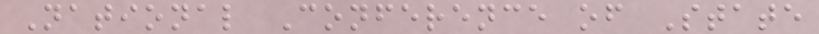National Conference of State
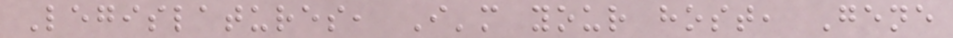Legislatures, I'm your host, Gene
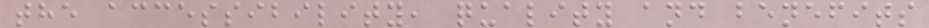the accessibility, quality and benefits
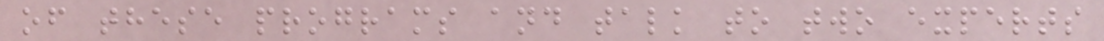of these programs and talk to two experts
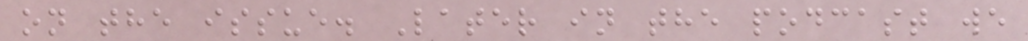on the issue. Later in the podcast we
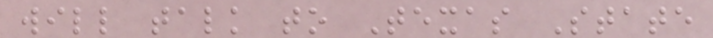will talk to Texas State
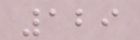129
